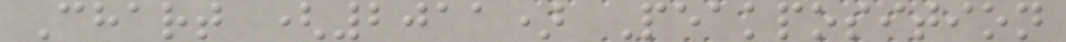Chart (2011) Peakposition
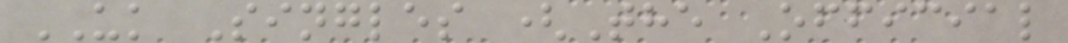UK Singles (The Official
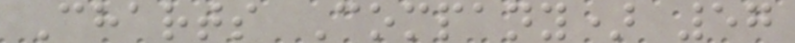Charts Company) 57
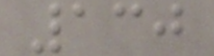130
